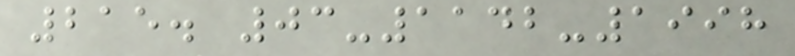215. 03-1142-1998
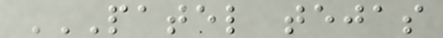PATEL TEJAS
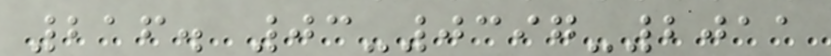216. 03-0397-2011
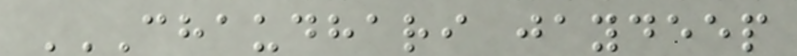CHAUDHARI JAYDEEP
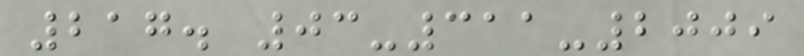217. 03-311-2009
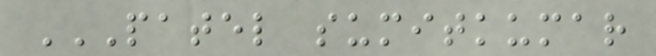PATEL SUMITKUMAR
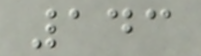143
